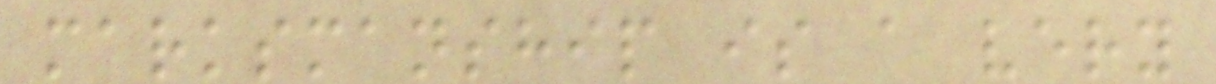marksmanship is a very
